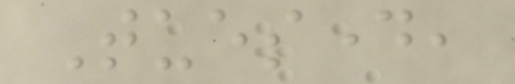Tuesday,
